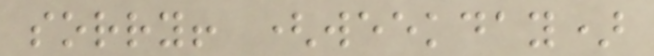sorry! (weekday)
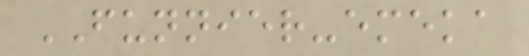FUNNIER-emeka
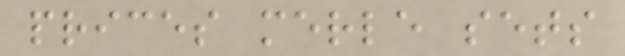prices merle sets
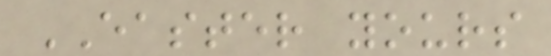EASTER yours
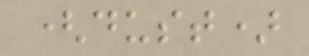(dust)
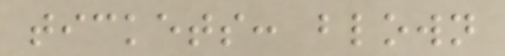tickets: blown
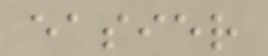easier
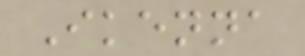Ikenna
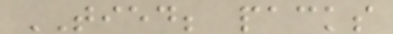TIED; packs
